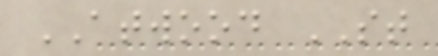ATWOOD ST
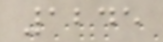1245
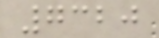7320
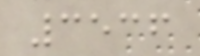3536
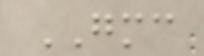GMC
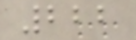222
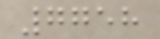7758
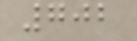702
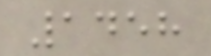1458
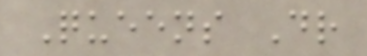Queens Dr
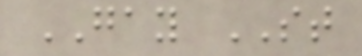GAY ST
